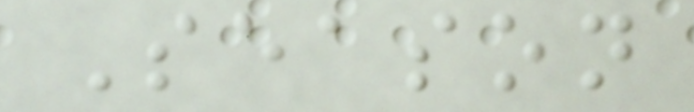Season
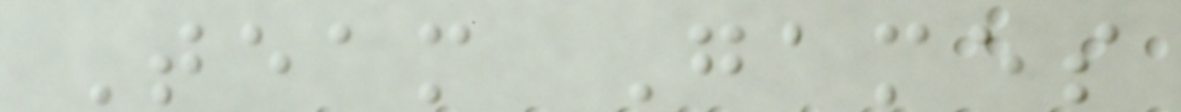Team Games
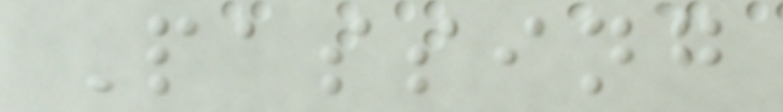Passing
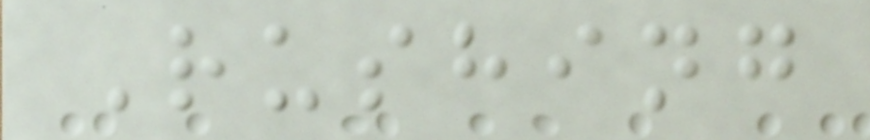Rushing
